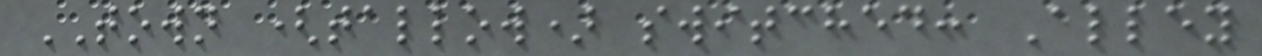TOWN (tallow) switched: Alley
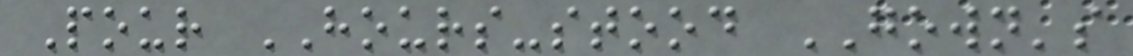Pour HOURS-stood GOWN's
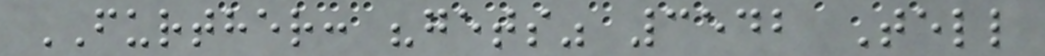FURTHER: "gets" 3542 Tell
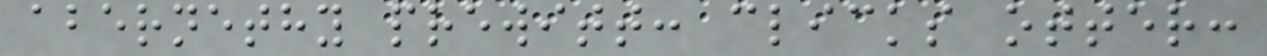abernethy prewitt: clicks otter:
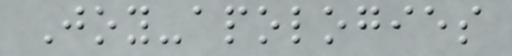Joy-apologies
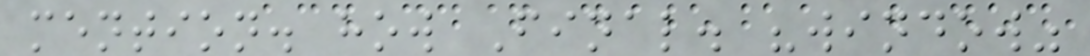mention. how Final. "window"
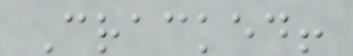Cracked!
